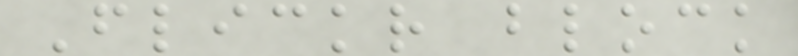Flickr block
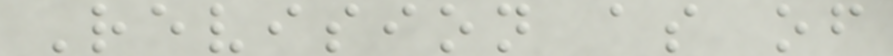Revision as of
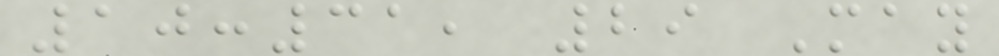10:31, 29 May
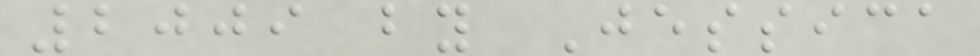2009 by Jessica
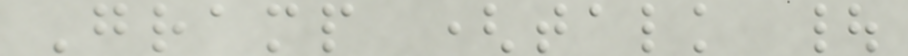Gramp (talk |
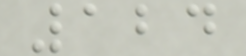124
